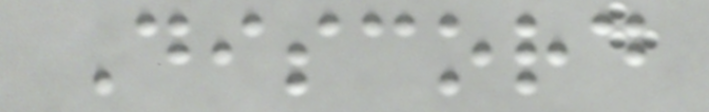Discord
